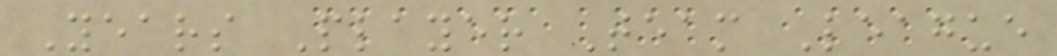Years Player Team League
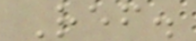Ref.
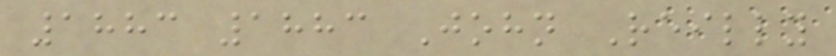1883 1883 John Reilly
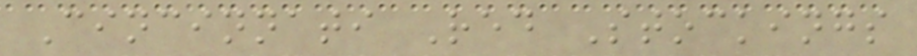Cincinnati Red Stockings
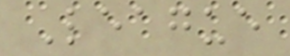League
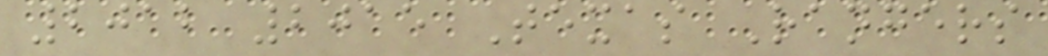2012 2015 Texas Rangers
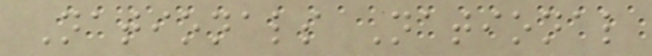Nationals National
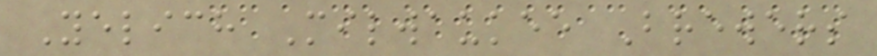Yelich Milwaukee Brewers
